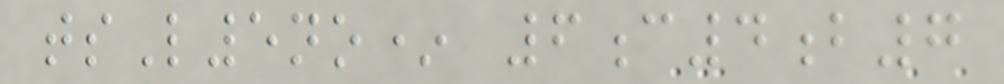tsL5no* 6c4b7
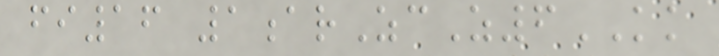fi16 1arZcZ6KK
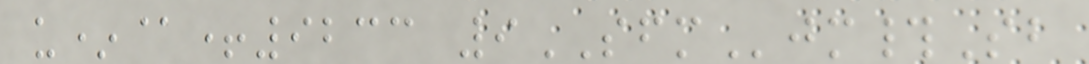u*@+9233 9SFMjm#Sb
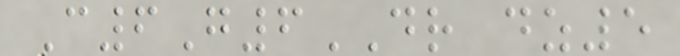C6G6DR dz5
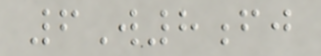6W8fj
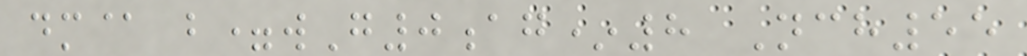dm@ b=wG0ag*8 Nch55
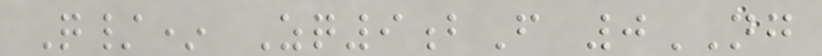Q/* Zq9bF 0NG
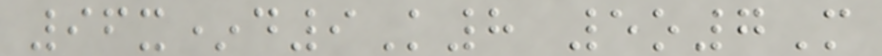96x*d9K8 5o7M
